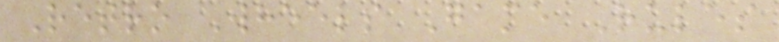Retro Wheels Game Rules
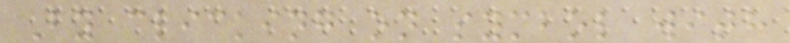By clicking on symbol with
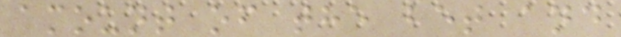amount of the bet and
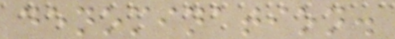denomination.
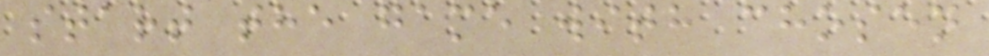start the game with chosen
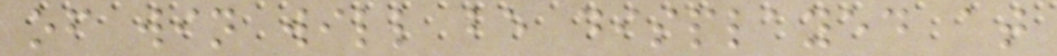of win will be displayed at
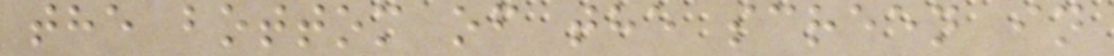the bottom of the screen in
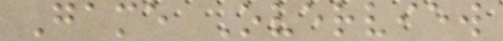Game Overview
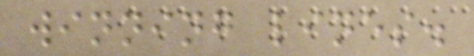winning lines.
